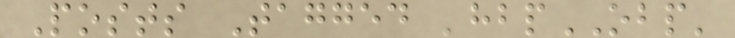Posts Tagged 'hbpOBP'
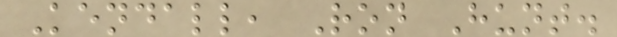Kendall, Ron Hunt.
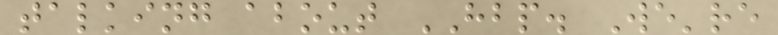talking about HBP. We're
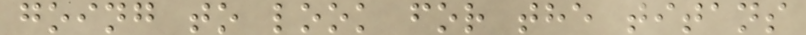going to look for the titans
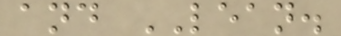and LEAN.
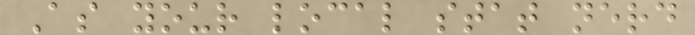As your local stat nerd
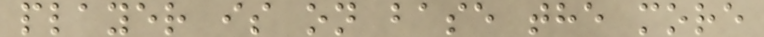player is on base the more
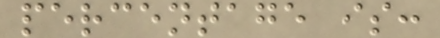percentage is:
